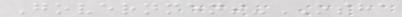Government-OSHA
